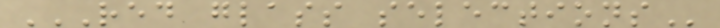RED GLASS SELECTIONS
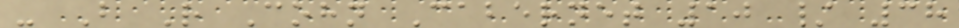- B R Cohn Cabernet 10 / 38
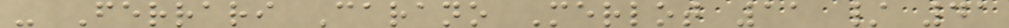- Ferrari Carano Merlot 11 / 41
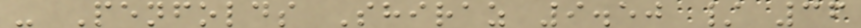- Penfolds Shiraz 9.50 / 36
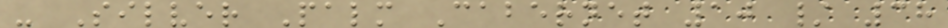- Silver Palm Cabernet 10 / 38
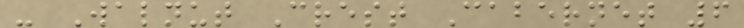- Walnut Crest Cabernet 6
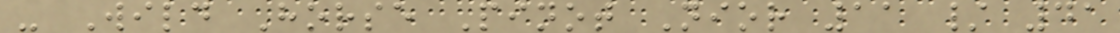- Wild Horse Pinot Nior 11 / 41
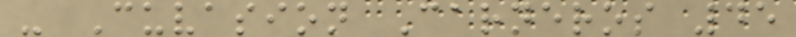- Cuvasion Carneros 45
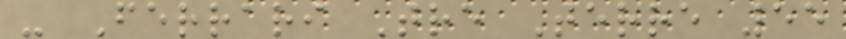- Ferrari Tre Terre 55
